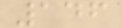146
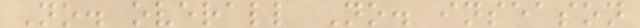No. overall No. inseason
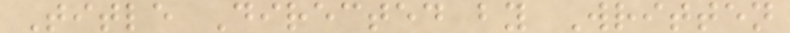Title Directed by Written
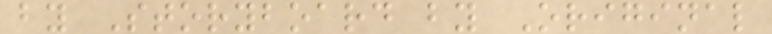by Storyboard by Original
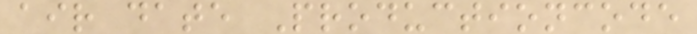air date Productioncode
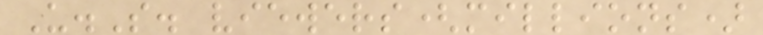U.S. viewers(millions)
